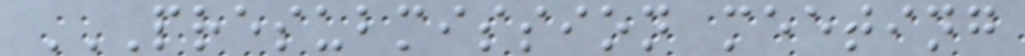PRESUBMISSION MEETING
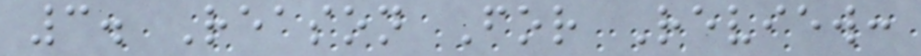3. Reason For Review:
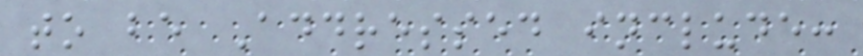to be Addressed include:
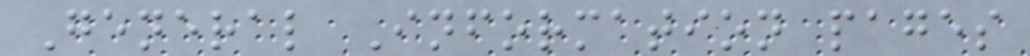General Information pages
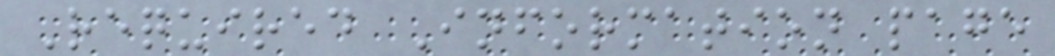Required Information page
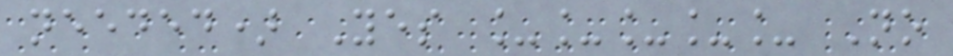needed) Yes _____ No
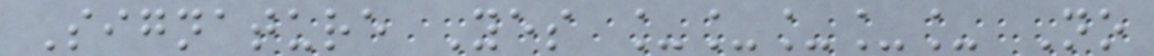Signature Yes _____ No
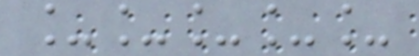_____
